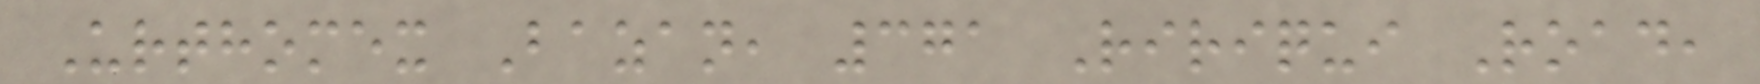Urthomex Bazan, 371 Ririqui Road,
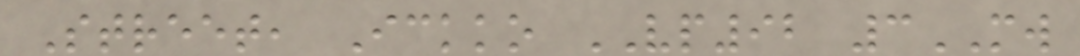Street, Ickko VP92 3MW
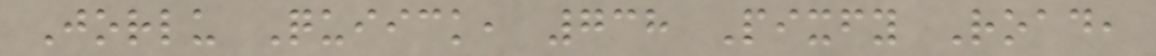Jorlu Quiick, 738 Pixfy Road,
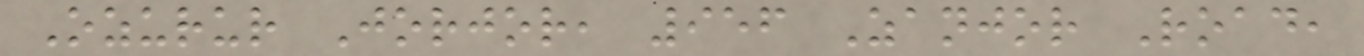Ozurur Jorjor, 956 Zanjor Road,
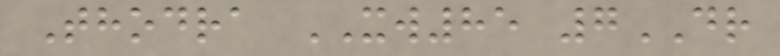Thodra XW85 7DR
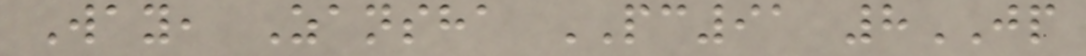Way, Zansha PC91 8JP
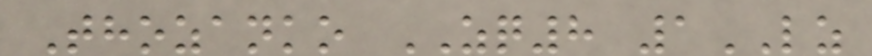Thozanko ZQ8 1LZ
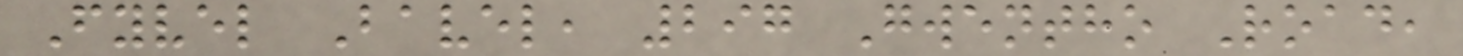Fyvel Bavel, 297 Gwentho Road,
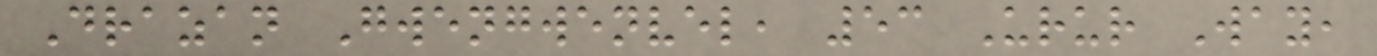Drazan Gwengwenvel, 53 Urur Way,
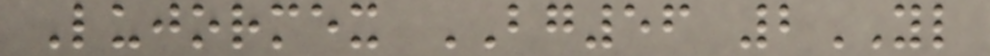Lujormex BG56 2YL
